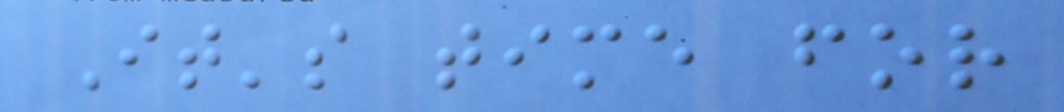It's time for
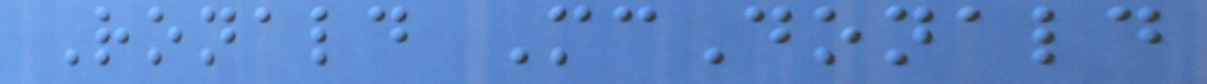Ronald McDonald
